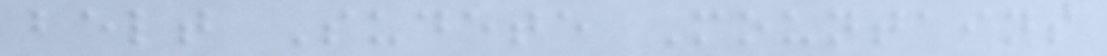belt Sudete Mountains
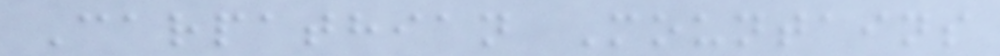Carpathian Mountains
